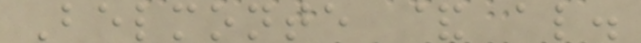Belmonte & al.
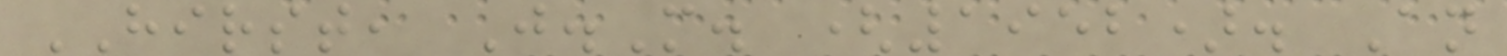HIRST, J.M. (1952). An
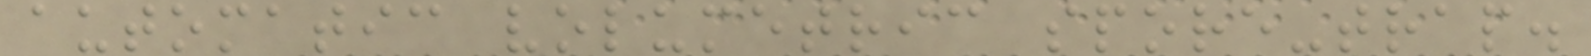automatic volumetric spore-trap.
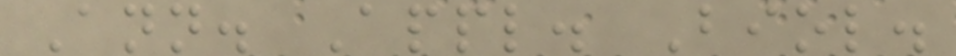Ann. Appl. Biol.
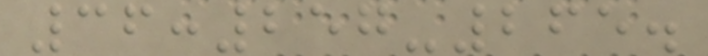36:257-265.
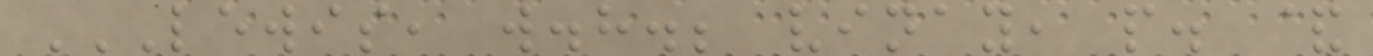LEWIS, W.H.; VINAY, P. &
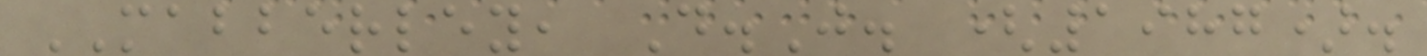MABBERLEY, D.J. (1987).
